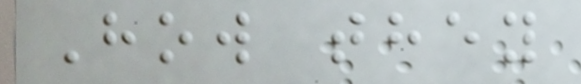How they
